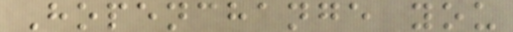Hopenchange you
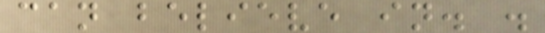can believe in. .
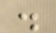.
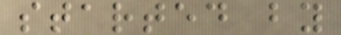started by
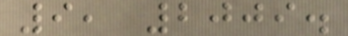9, 2009.
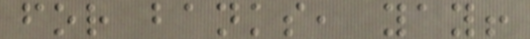for banks, yay!
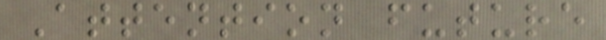Attention future
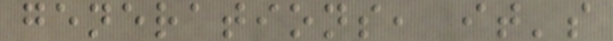generations, it's
